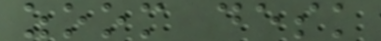zoom desk
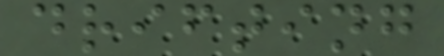drifting
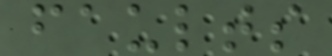faults
